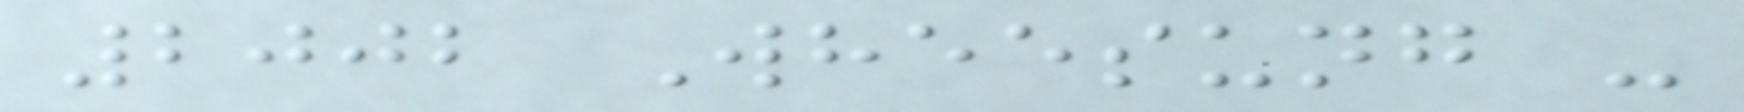2002 Wheesung -
